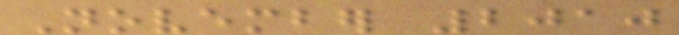November 2010
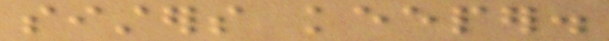sisters keeper.
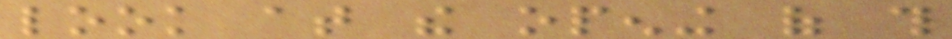look at the opening of this
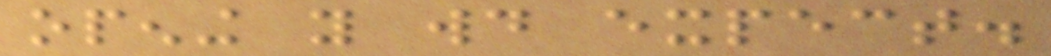opening you would expect.
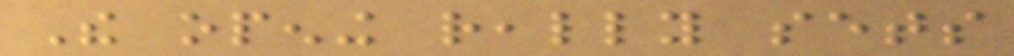The opening really sets
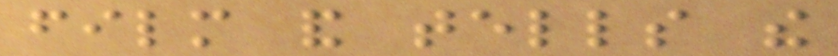film and tells the
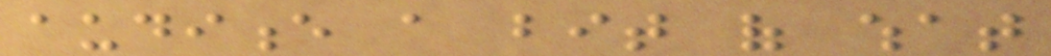audience a bit of what
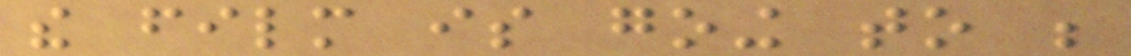the film is going to be
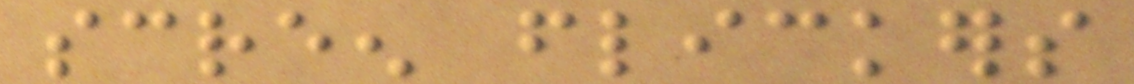screen flickers
